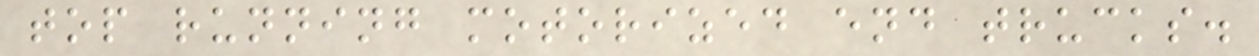top running motorized end trucks.
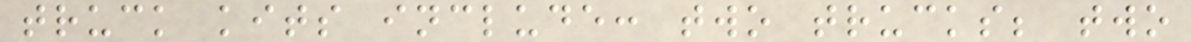truck kits include: two trucks; two
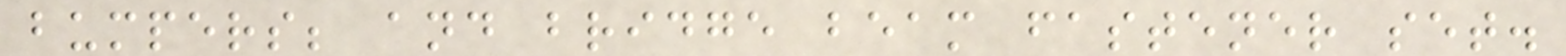bumpers; and bridge beam fastener set.
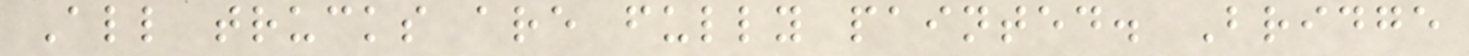All trucks are fully painted. Bridge
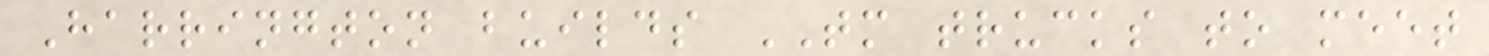Harrington builds TM trucks to meet
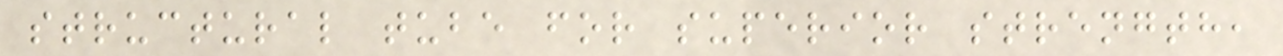structural tube for superior strength,
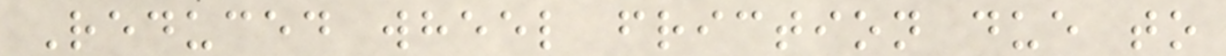Reduced wheel friction due to
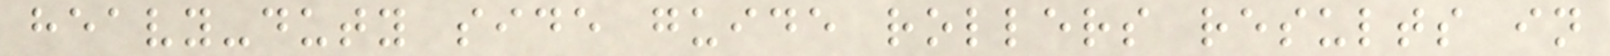heavy-duty side guide rollers results in
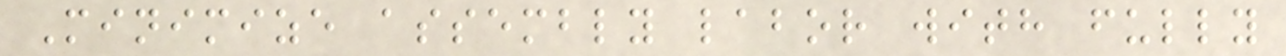Minimize assembly labor with fully
